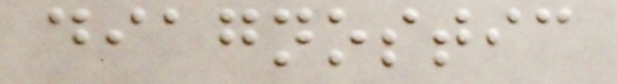diagnostic
